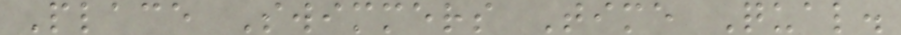Place Swimmers Time Qual.
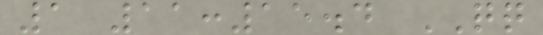1 11:15.4 QQ
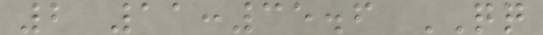2 11:35.6 QQ
